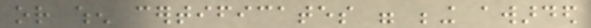or when certificates were being awarded
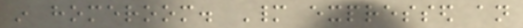in homeroom. Many expressed an
